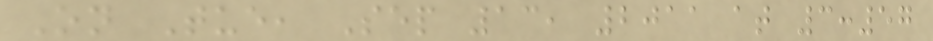On Tue, Sep 13, 2011 at 3:57
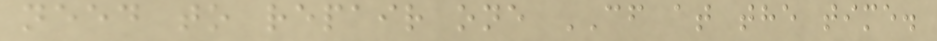need to repair one CF at the time.
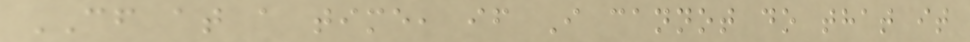CF at a time, if I cannot do that it
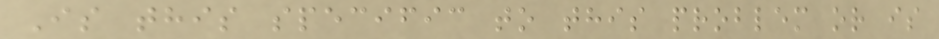Is this specific to this problem or is
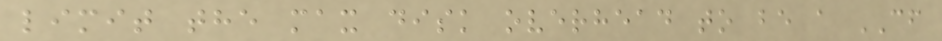limit the max disk overhead to be a CF
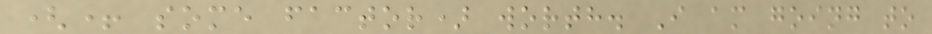(+ some factor) worth. I am going to
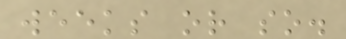weeks or so.
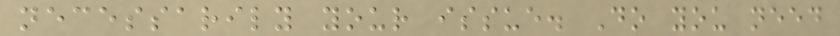necessarily your issue. Do you need
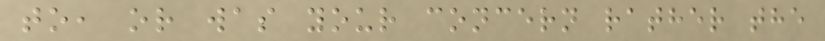to, or was your concern rather the
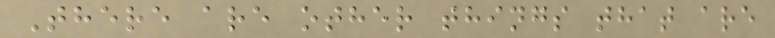There are other things that are
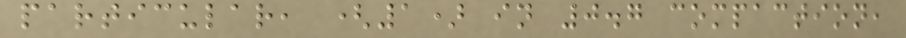particular, (1) in 0.7 compaction,
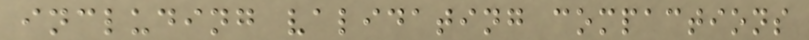including validating compactions
